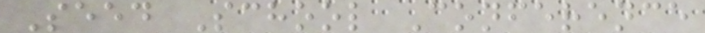Seed School Conference
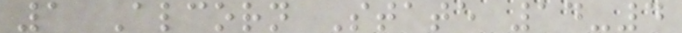1 Alcorn State 14-4
